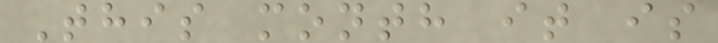This month it is
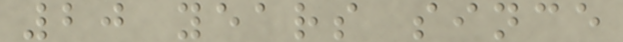20 years since
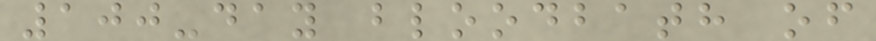100-day bloodbath of
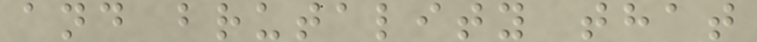and brutality that
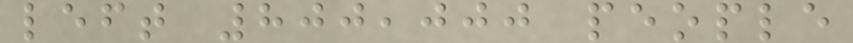left 800,000 people
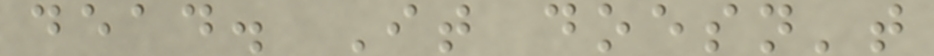dead. It doesn't
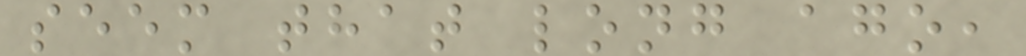seem that long ago,
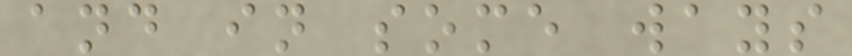and in some ways
